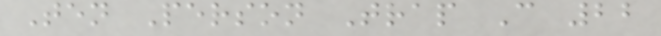Ten Person Trap C 22
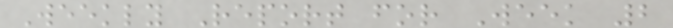Weekly Report for Week 2
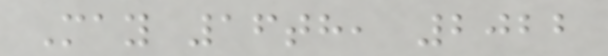May 16th, 2022
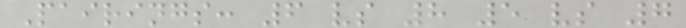Pairings: 6 vs 8 5 vs 7
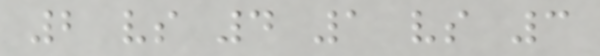2 vs 4 1 vs 3
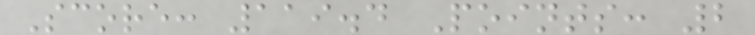Score: 119.4 Points: 2
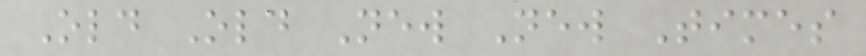Old Old New New Times
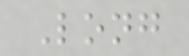Long
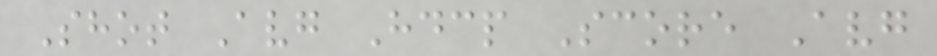Shot Avg Hdcp Score Avg
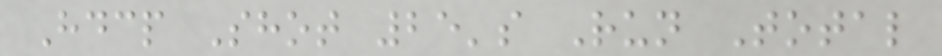Hdcp Shot 25's Run Total
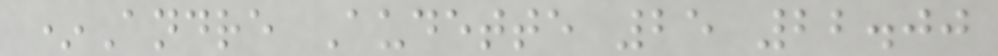*Andre Audette 25 22.00
